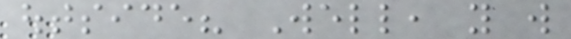outside? Well, you will
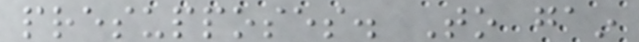presupposes. To gain
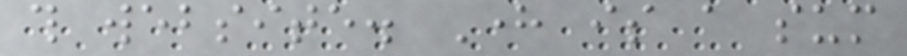this website. Here is a sum
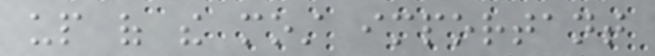up of the most important
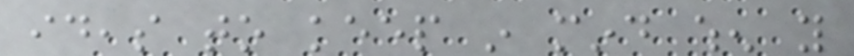ideas to keep in mind when you
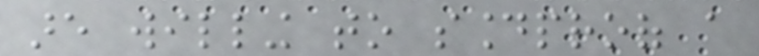are willing to soundproof a
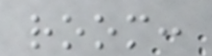room:
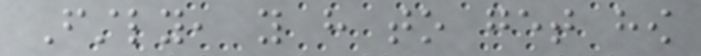Firstly, you have to get how
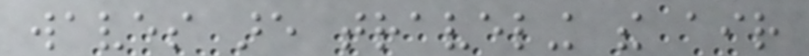waves are traveling the air
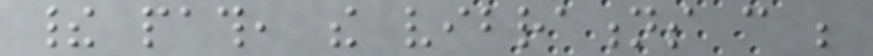their path, the vibrations can be
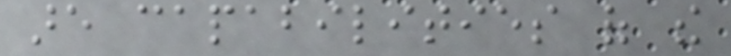are capabilities of the
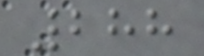288
